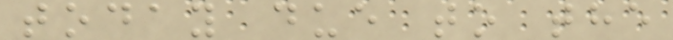today due to the
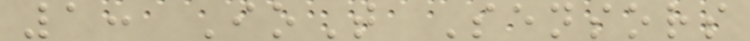1: IoT Sensors
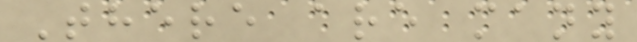There are many
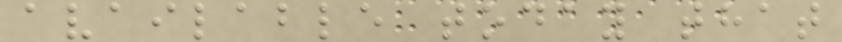available today that
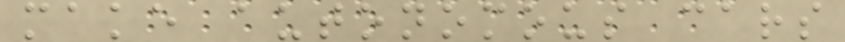make autonomous cars
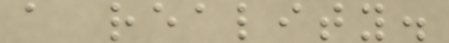a reality.
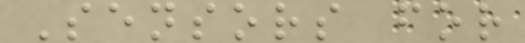Sensors for
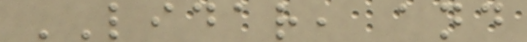LIDAR, and
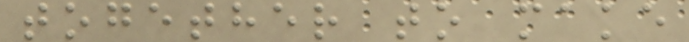together to make
